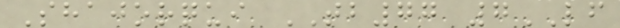Shajorqui TB77 7LF
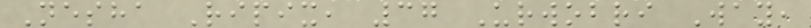Nesha Ripix, 37 Urwobri Way,
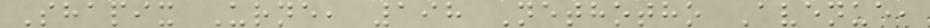Shapix Urne, 198 Nethotho Avenue,
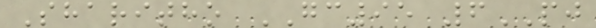Sharitho GC95 6PJ
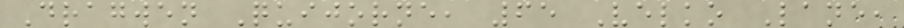Dragwen Quijorne, 65 Velko Lane,
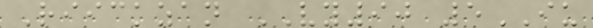Riickzan VY90 5IU
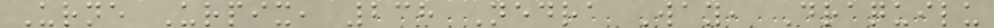Urne Urpix, 238 Nedra Way, Draquilu
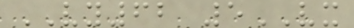VY62 5VX
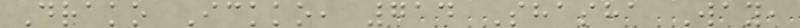Drako Ickko, 714 Shasha Way,
